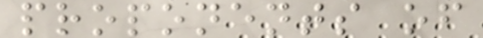proponents of
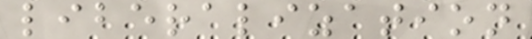liberalization
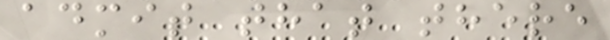admit that there
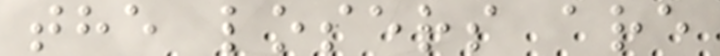the losers are
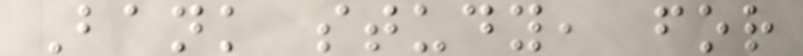Bank study, for
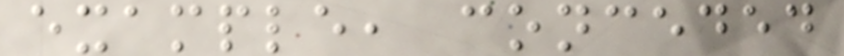example, conceded
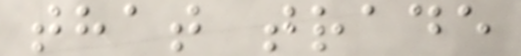that trade
